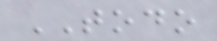TODO
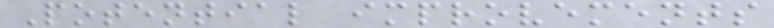Potential improvements
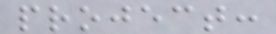project:
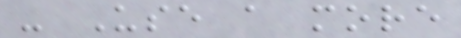- Use a more
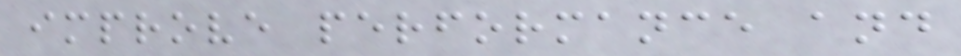improve performance and
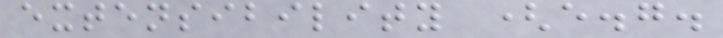extensibility (e.g.
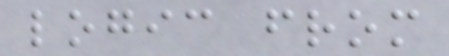logic from
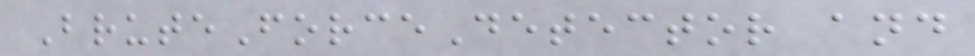BruteForceDetector and
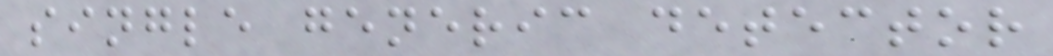single generic detector
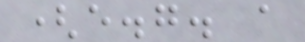(e.g. a
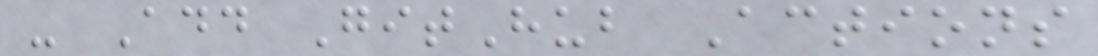- Add GitHub Actions
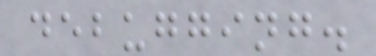debugging.
